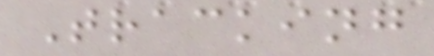Tracking
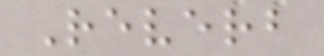Reverb
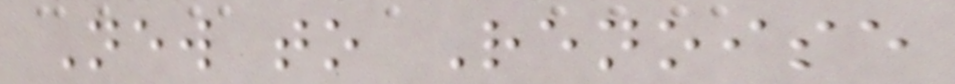New to Renoise
